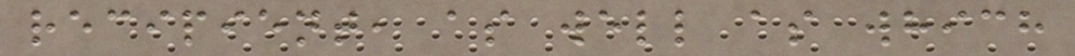recipient, as well as which
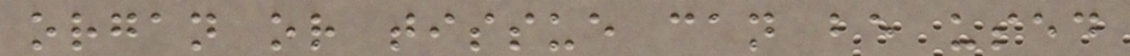organ or tissue can be used
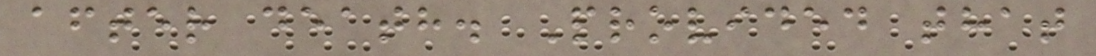after death. Provided that
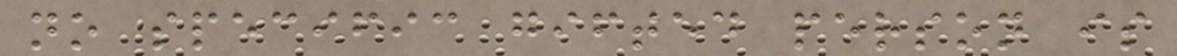no specific gifted person is
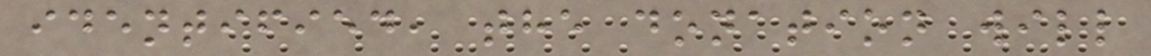identified, the donation will
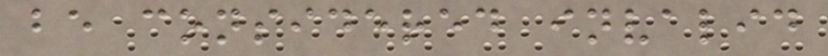be considered invalid
